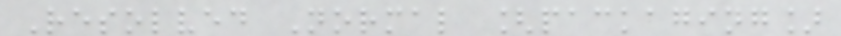Resolved Normal [packaging]
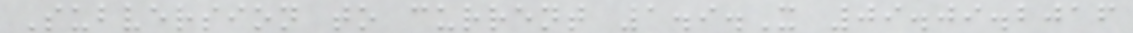Subversion to current 1.9.X 09.09.2016
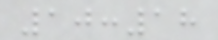10:18
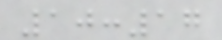10:17
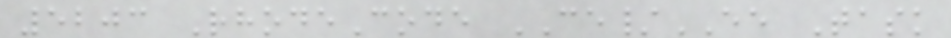5203 RhodeCode CE/EE Task
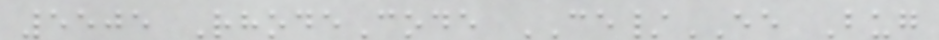5505 RhodeCode CE/EE Bug
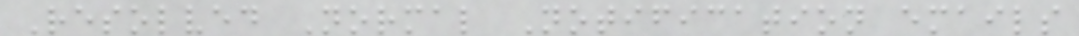Resolved Normal Notification emails
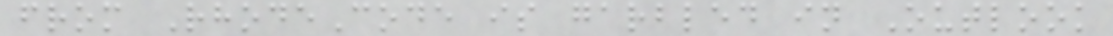from RhodeCode is garbled in Outlook
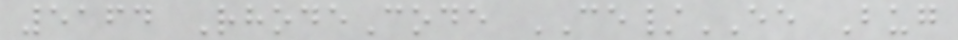5164 RhodeCode CE/EE Bug
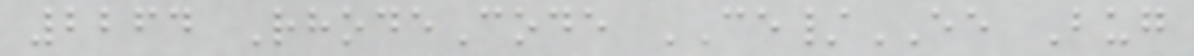2264 RhodeCode CE/EE Bug
